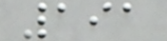191
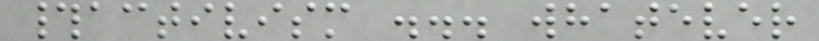#activism ... whatever
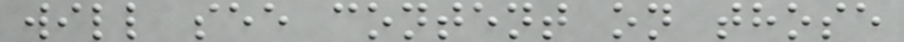will see content on those
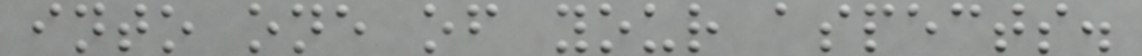into one of your aspects.
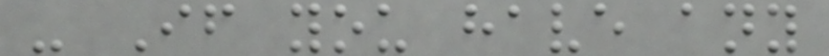- If you have any
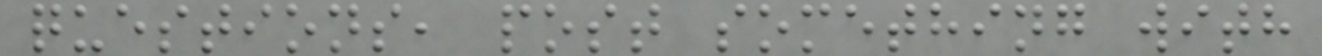questions, post something with
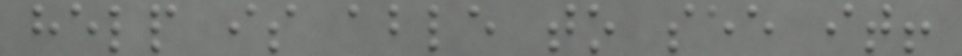help is able to see it!
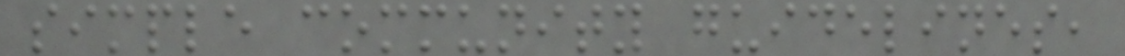simple community guidelines,
